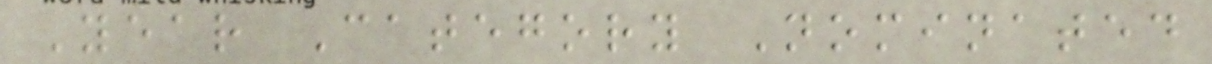Year Category Nominated
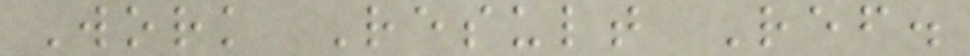Work Result Ref.
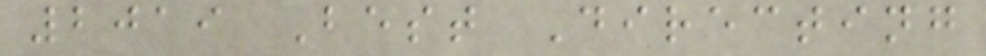2019 Best Directing
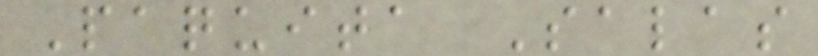Paquita Salas
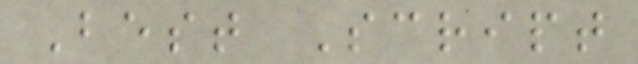Best Script
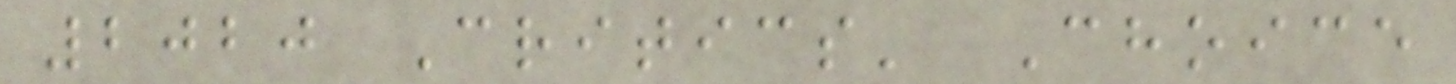2020 Critics' Choice
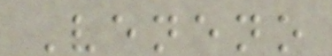Veneno
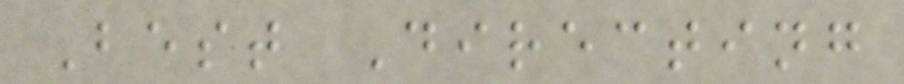Best Directing
